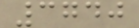3740
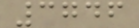3746
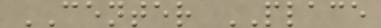CENTER PLACE
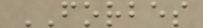FORBES
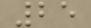25
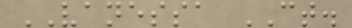VANESSA CT.
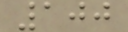100
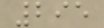295
